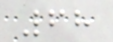68
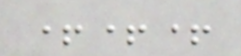+++
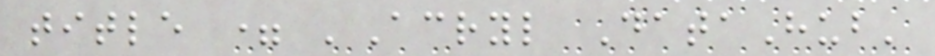title = 'Acryl DataHub'
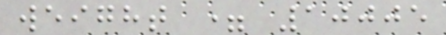weight = 10005
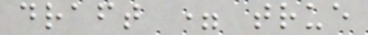draft = true
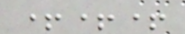+++
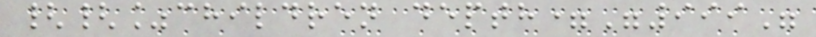{{%children depth="999"
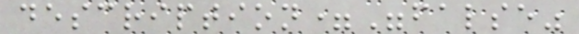description="false"
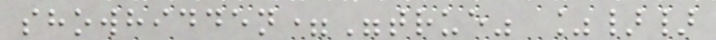showhidden="true" %}}
